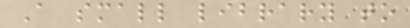A small library to
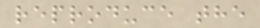reproduce the
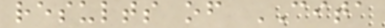results of CITA
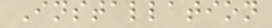Installation
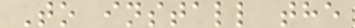To install the
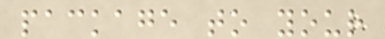package to your
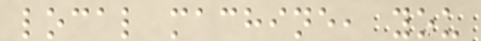local machine, you
